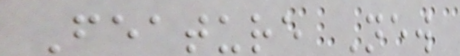Feature New
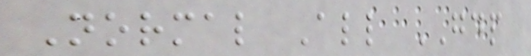Normal All GDP
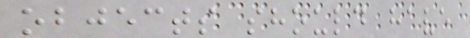objects should have
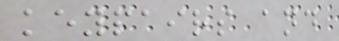keypairs and
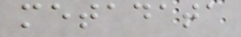metadata
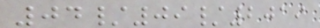04/09/2019
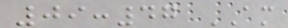09:47 AM
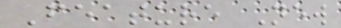Feature New
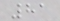81
